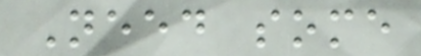Need some
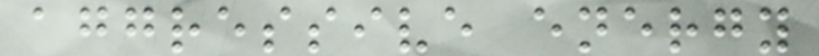aggressive energy
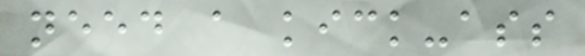need a kick-ass
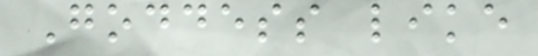Goddess like
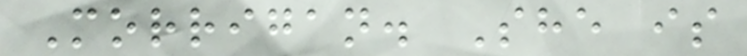Morrigan. She is
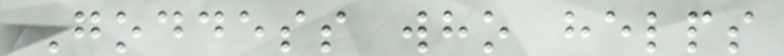Goddess who helps
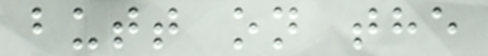butt on the
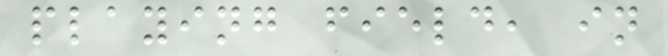playing field, in
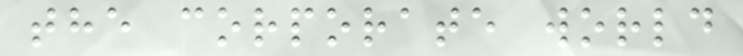the corporate world
